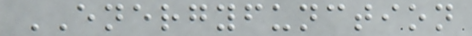ENERGYFUNCTION
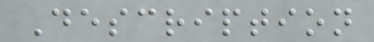Description
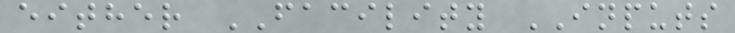either FACILITY INPUTS
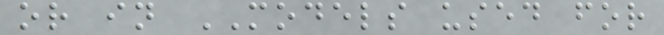or in MODELS used for
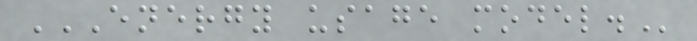ENERGY USAGE MODEL.
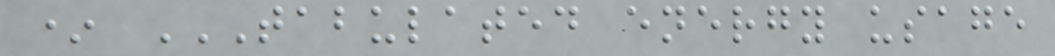* TABULATED ENERGY USAGE
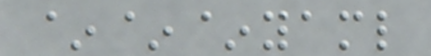~~~yaml
